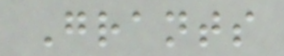Grants
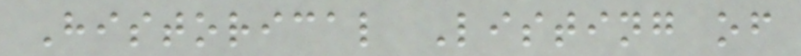Historical Listing of
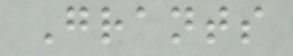Grants
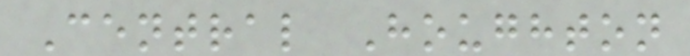Central Houghton
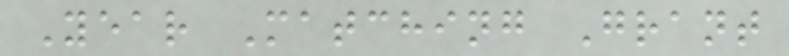Year Matching Grant
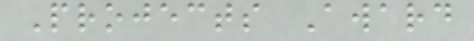Projects Award
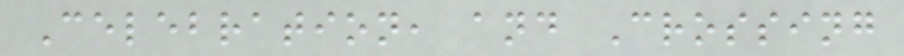Celebration, and Crossing
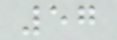57
